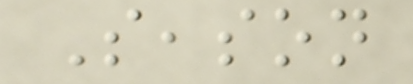Season
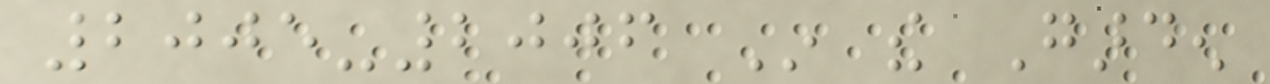2005-2006 In the Garden
